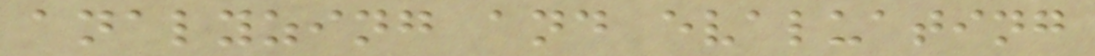analyzing and evaluating
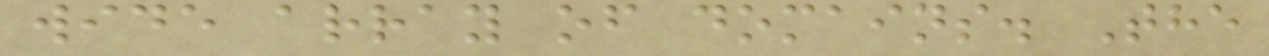wide array of domains. The
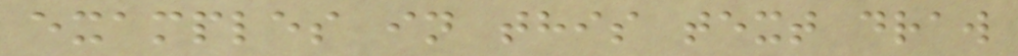examples in this text draw
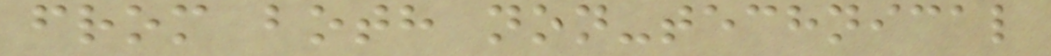from both non-technical
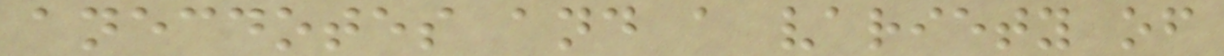anecdotes and a variety of
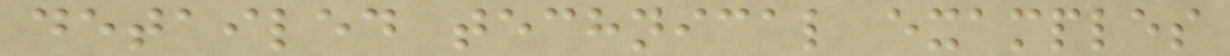detailed technical examples
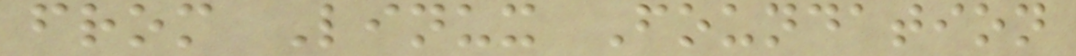from Linux Foundation
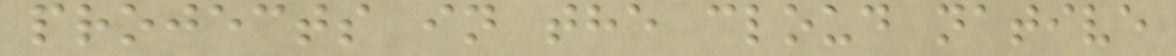projects in the cloud native
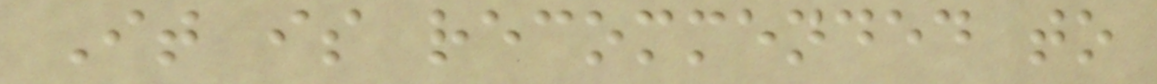It is recommended to
